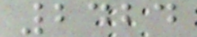2424
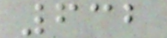632
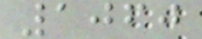1060
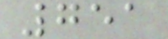751
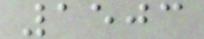1503
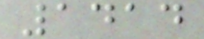1414
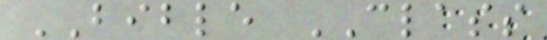BIBLE CLASS
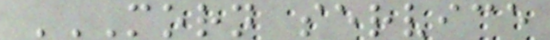MORN SERVICE
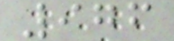976
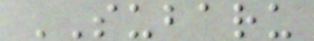SUBARU
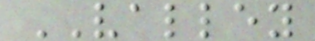VALLEY
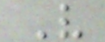V
